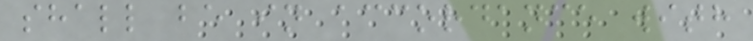shall be in accordance with
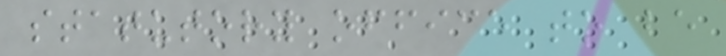statutory office to be
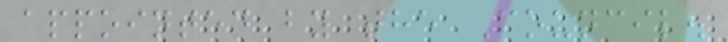appointed by the Council.
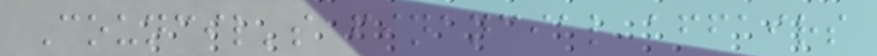Council's financial affairs
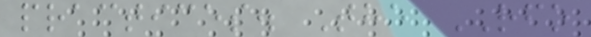practices. The RFO
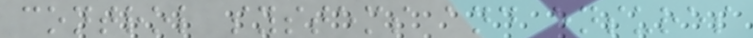control systems and ensures
